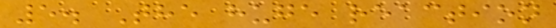5. The huge reaction
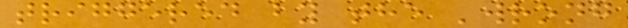triggered by the 'wrong
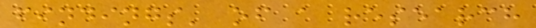findings' of a research
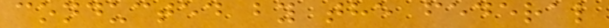conducted by the federal
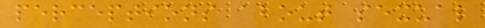perceptions about sexual
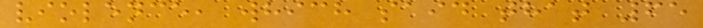violence, which said that 65
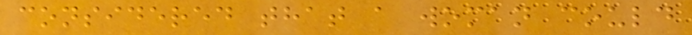considered that a woman could
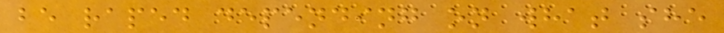be raped depending on what she
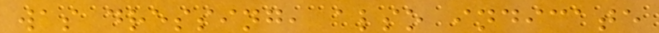was dressing, also indicate
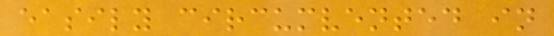easily circumvented in
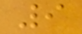9
